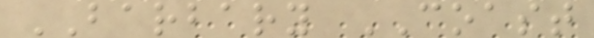BARBARY COAST
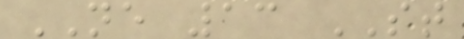NE 13 ST
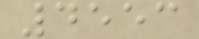4553
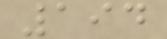194
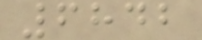6842
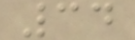34
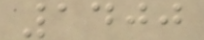1400
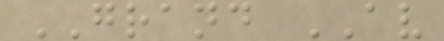GRAND AV
